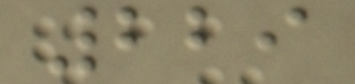229
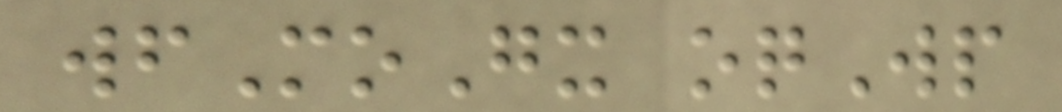wfMoGx oqWp
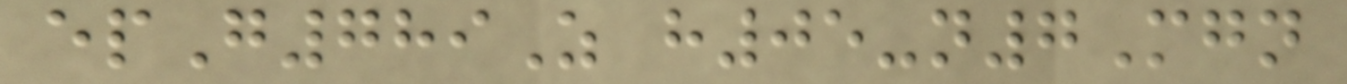epG789Z h05-n7Mgn
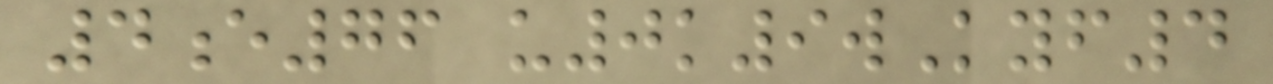4e76 u0k9wKyf4
